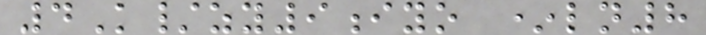4K/zy9iyo *ln8
